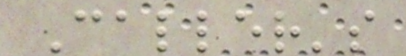Caller's
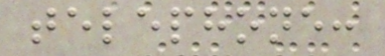telephone:
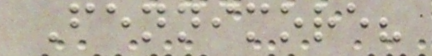Fennimore?
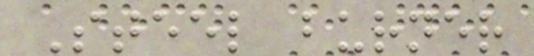Steel burner
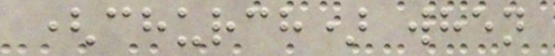(church) when
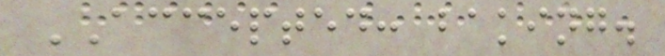ACCEPTED: baking.
